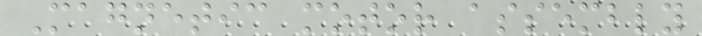Magnetic motor assembly
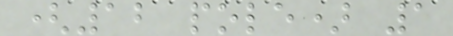(12 pole) 1
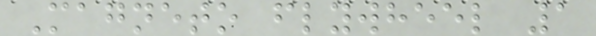Magneto flywheel 1
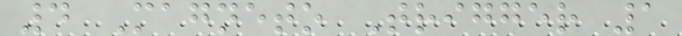4 Magneto Trigger 1
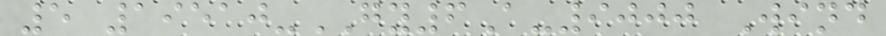5 19510-GY6A-9000 Wind
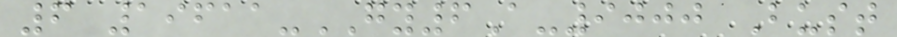6 19611-GY6A-9000 Bust
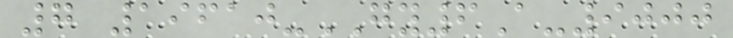7 19610-GY6A-9000
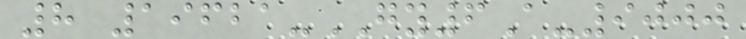8 19621-GY6A-9000
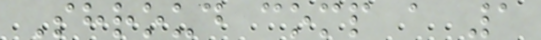Shroud comp a 1
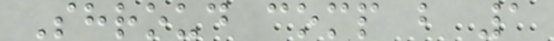Shroud comp b 1
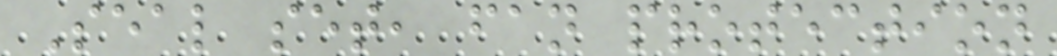Seal set, fan protection
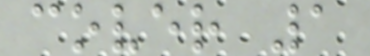cover 1
